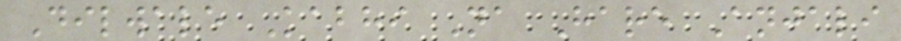Dilwale Kabhi Na Hare Anjali
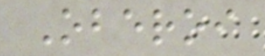Oberoi
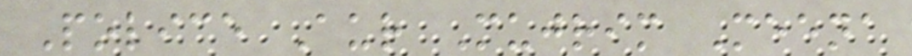Police Aur Mujrim Meena
